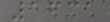1631
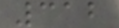312
